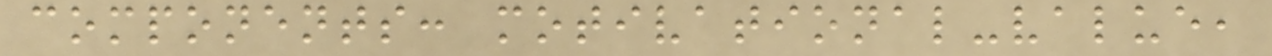components: motivational-value,
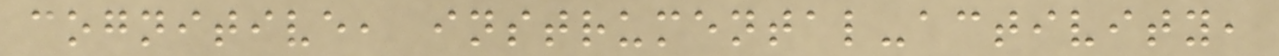cognitive, instrumental-activity,
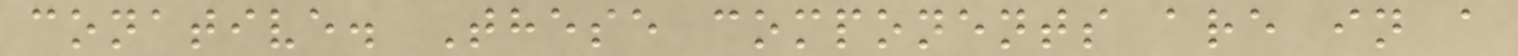conative. These components are in a
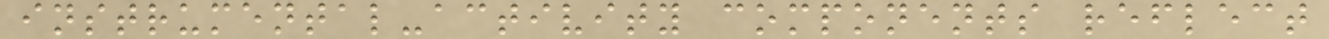instrumental-activity components reflect
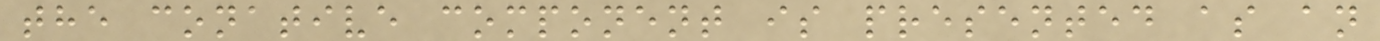the conative component is presented as an
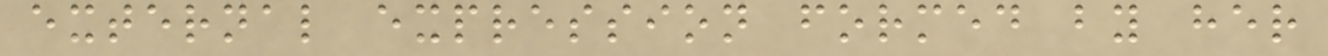external expression formed by her
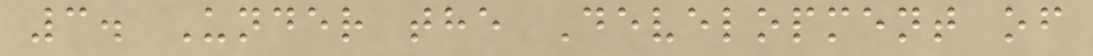3. Under the Development of
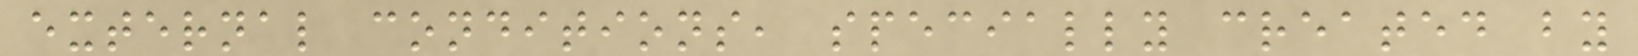external conditions, specially created by
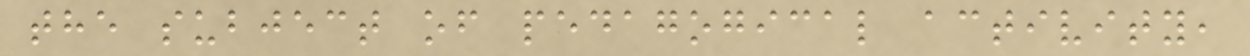the subject of pedagogical activity,
